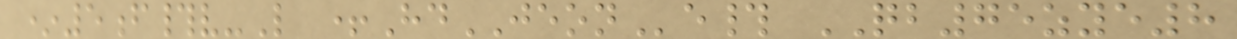*5f#v-L +HdJEONe# QB75zye8
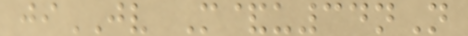jiJV M&u34nN
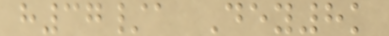h37/a Dey8k
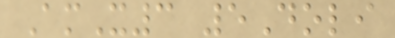AmX3 5Doli
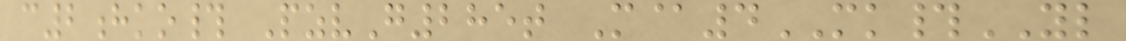c2hko# PzvG285t M@4MK#YL
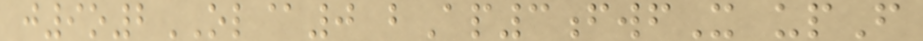j9o2OL@0 bAp3fwfX upF
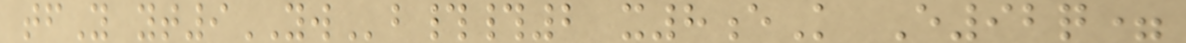tfY yt9YWb##2 x8eK E92q=
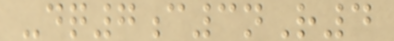-dq7c3nR4
